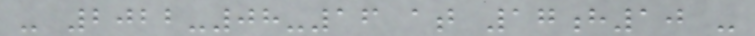- 2022-08-16 at 17h10 -
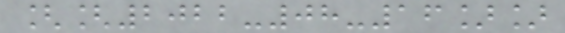[[2022-08-16]]
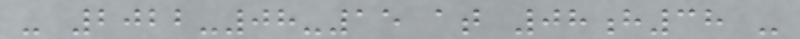- 2022-08-15 at 08h38 -
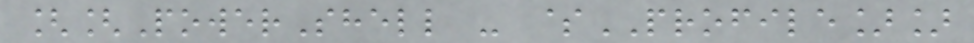[[PowerShell - $PROFILE]]
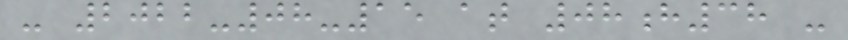- 2022-08-15 at 08h38 -
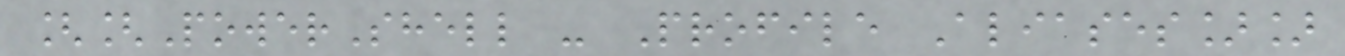[[PowerShell - Profile Aliases]]
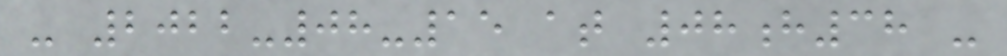- 2022-08-15 at 08h38 -
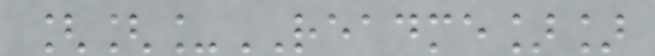[[_README]]
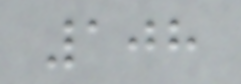108
